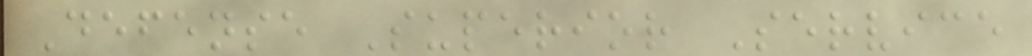Defense Superior Service
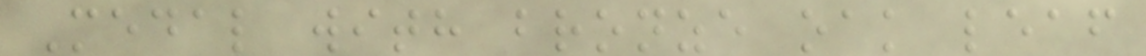Medal with bronze oak leaf
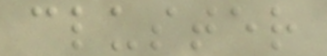cluster
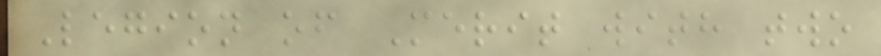Legion of Merit with two
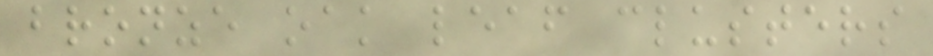bronze oak leaf clusters
